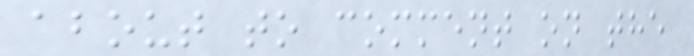about to comment on the
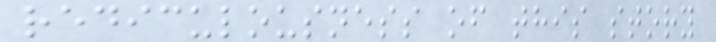rediculousness of this story
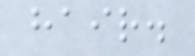hair.
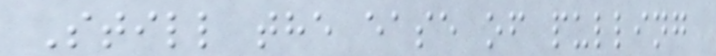Still the ease of pulling
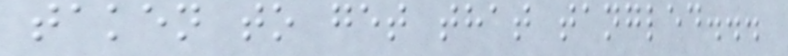taken to get that tangled...
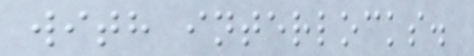with interlocks.
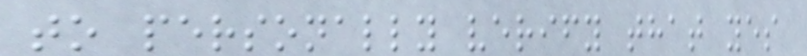to personally verify that yes
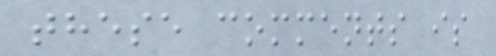these comments is
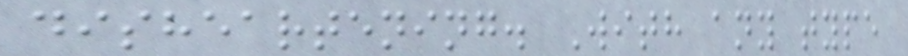disheartening. With any type
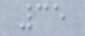35
